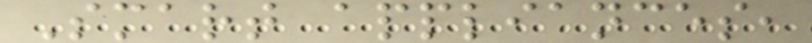Smart appliances,
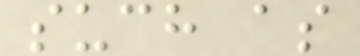such as
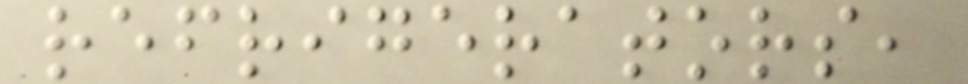refrigerators,
